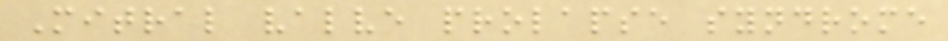Mitral valve prolapse syndrome
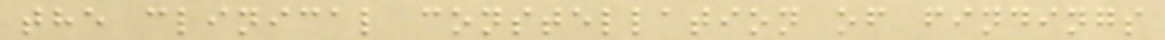the clinical constellation of findings
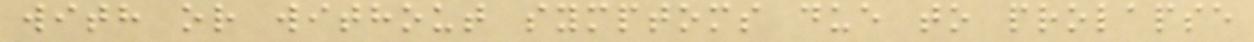with or without symptoms due to prolapse
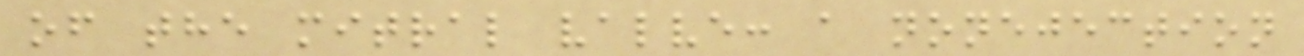of the mitral valve: a nonejection
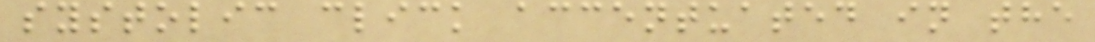systolic click accentuated in the
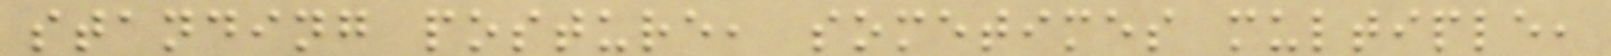standing posture, sometimes multiple,
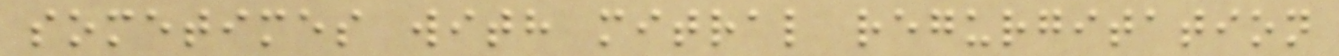sometimes with mitral regurgitation
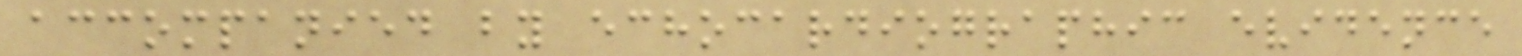accompanied by echocardiographic evidence
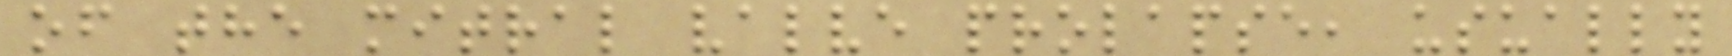of the mitral valve prolapse, usually
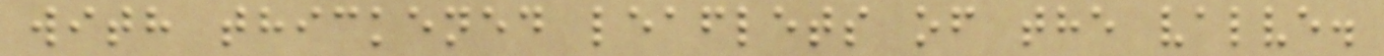with thickened leaflets of the valve.
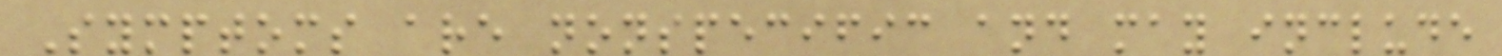Symptoms are nonspecific and may include
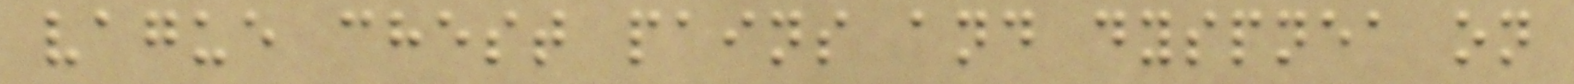vague chest pains and dyspnea on
